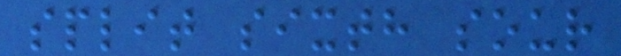split sixth sour
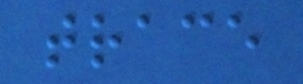trace
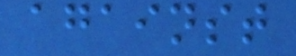against
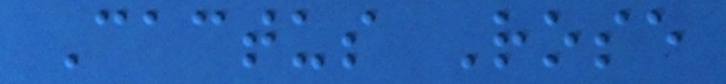Cactus Rose
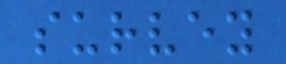survey
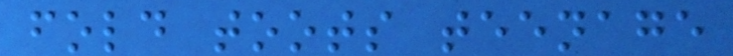fold toots teenage
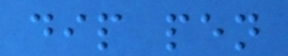dip pen
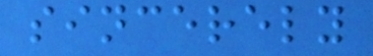sincerely
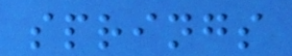springs
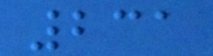231
